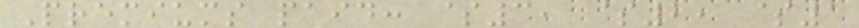Premiums paid: $3, $2, $1
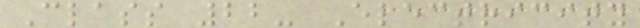Class 22- Electricity
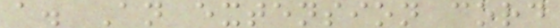a. An extension cord
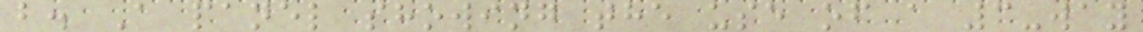b. A panel showing the use of a 3-way
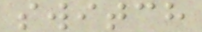switch
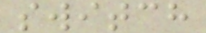switch
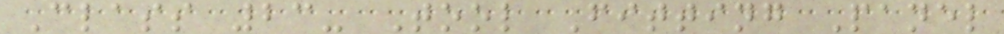Class 23- Tool Fitting Panel
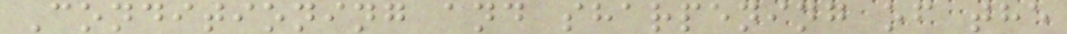Conditioning and sharpening of the
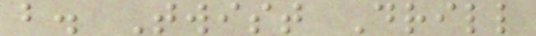b. Twist Drill
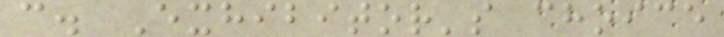c. Exhibitor's choice
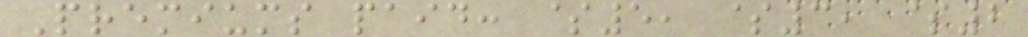Premiums paid: $5, $3, $2
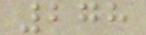278
